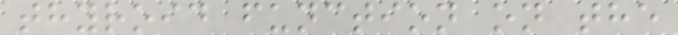thyroid function on the
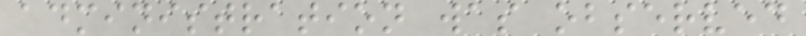administration was observed
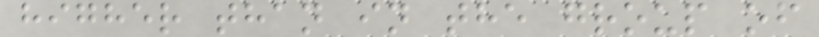higher than in the group of
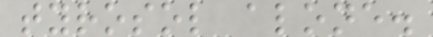tyrosol alone.
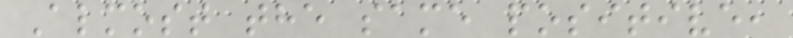Almost the same positive,
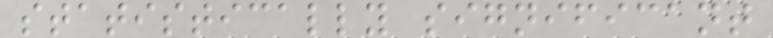statistically significant
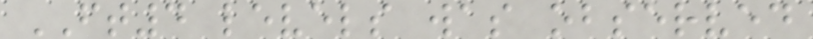FT4 levels was observed
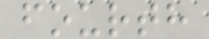fourth
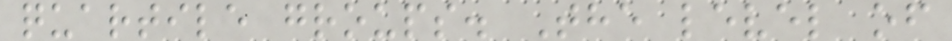quartile groups. The level of
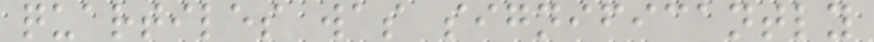quartiles was significantly
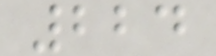224
